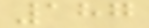187
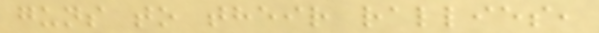guns to their rallies,
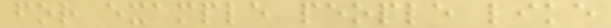for example people like
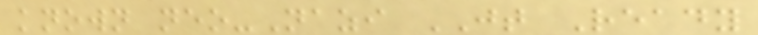known neo-Nazi JT Ready
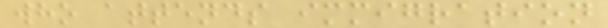who attends immigration
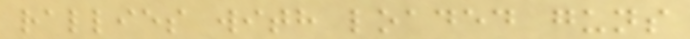rallies with loaded guns
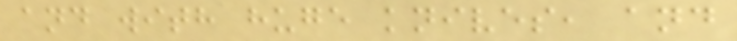and with huge knives, and
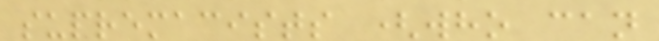supremacists (who can
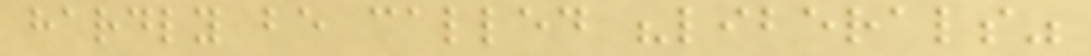hardly be called "liberals"
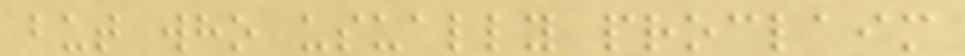but who usually proclaim
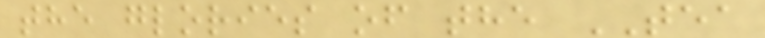the glories of the TEA
